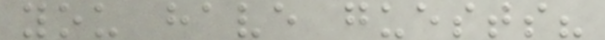you have guests?
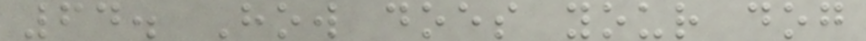64. How does your dog
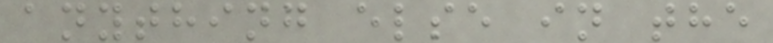anything else in the
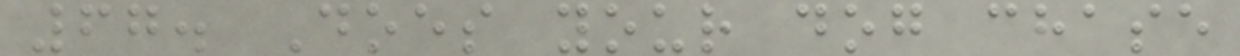67. Does your dog chase
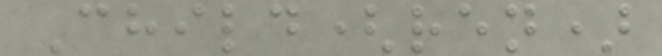Child(ren)
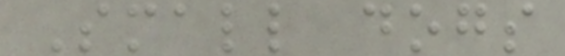Small dogs
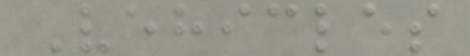Vehicles
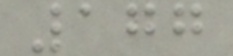177
